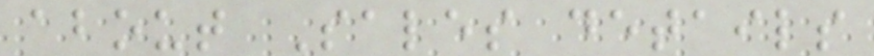about Sales details
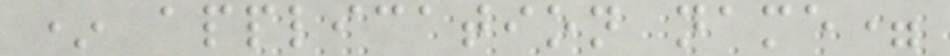* application name=
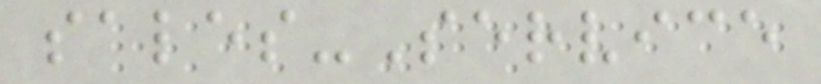sales-Service
